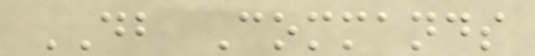DB Commands
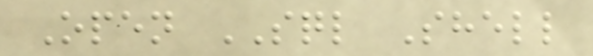Open SQL Shell
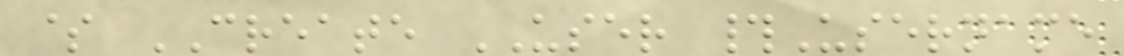$ CREATE USER #Username
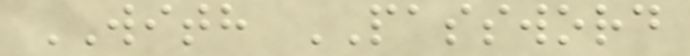WITH PASSWORD
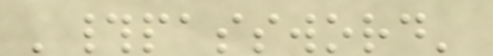'#password'
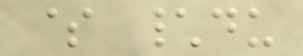$ \du
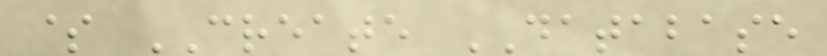$ CREATE DATABASE
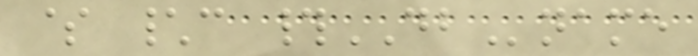$ \c #DBname
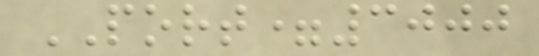PORT=3000
